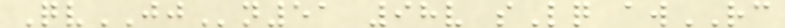QvJJn51 98v sLq awRC
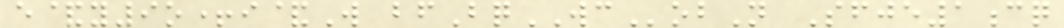e&y9o+i&W bfBqWCobN Sfje1cq
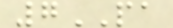7PA
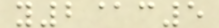y2@c5
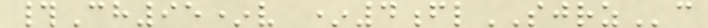#Ch95*v *4flSJRZc
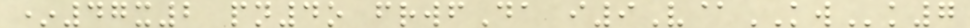*47x2 pn4o frwfDa i9V@KWk7
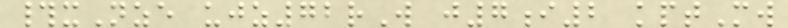#xNze ujz72rW j7i2 kptMw
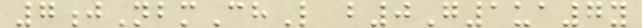7jNbmChL b0G1ua7y
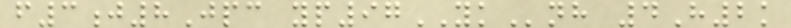f3j8Jpc yp97YKnh 4H2k
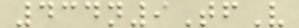434n9TfV
